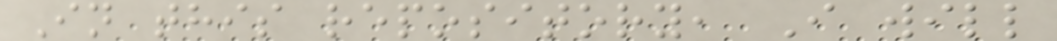In this repository, I will
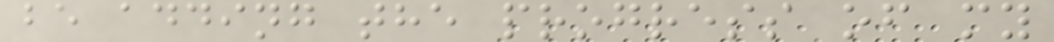be adding the progress of my
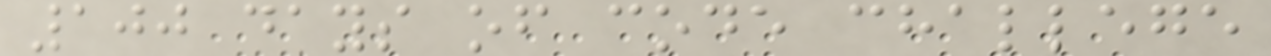100 days of code challege
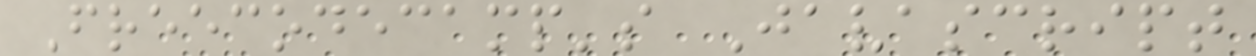Freecodecamp's Javascript
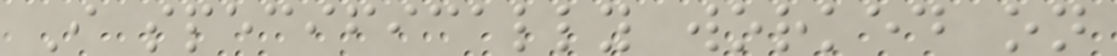I specifically worked on
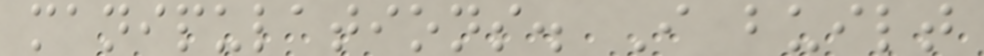manipulations. I built
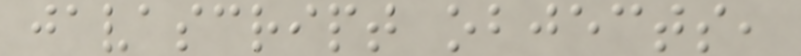javascript objects,
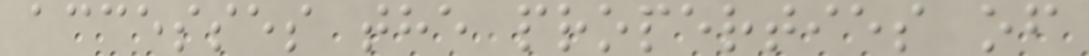accesses the properties of
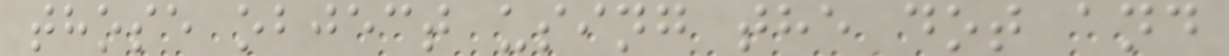those object using the dot and
